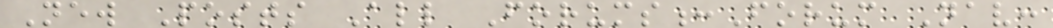New Posts All Forums:Forum Nav:
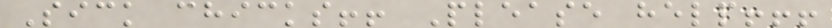Sick chicks!! Please help!!!
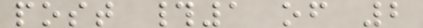post #1 of 2
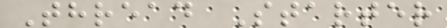Thread Starter
